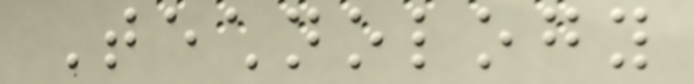Technology
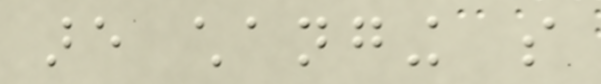are changing so
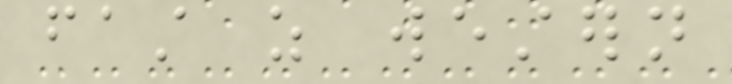fast as western
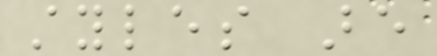styles are
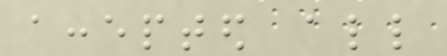accepted all
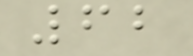62
